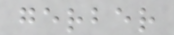gerber
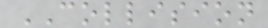COLLISION
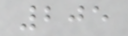205
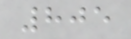805
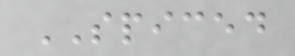SPICED
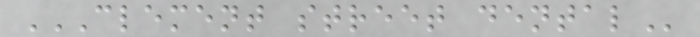CLEMENT STREET DENTAL
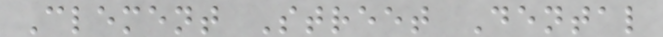Clement Street Dental
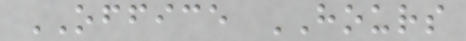OFFICE HOURS
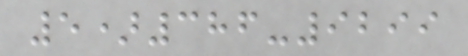5)386-9299
